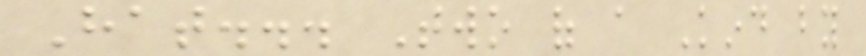Hat... Two of a Kind by
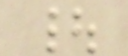|
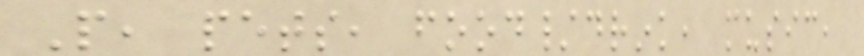People, pets, food/drink, music,
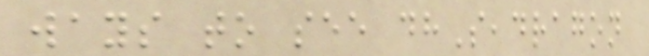ways to see dhSeadragon
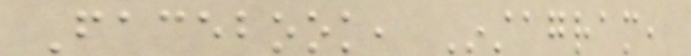Facebook, Instagram,
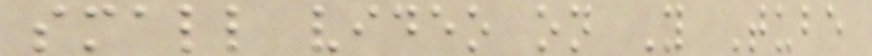small video on You Tube
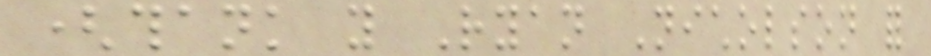(thank you Ryan Nicholson for
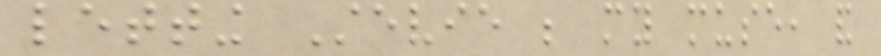letting Stevie be my muse, and
